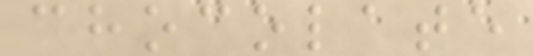chocolate
